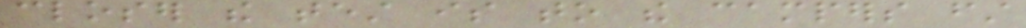closer the test is to the campers first
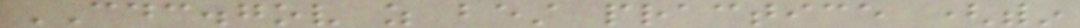CDC.gov as best practice (within
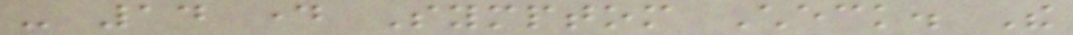- 14 day Symptom Check. The
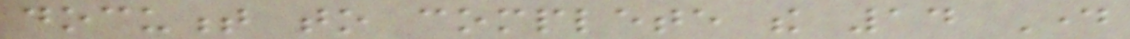document to complete the 14 Day
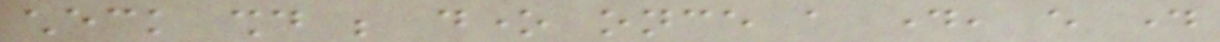check should be done once a day, every day
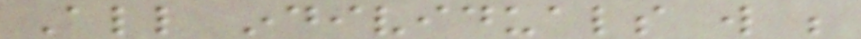All individuals will be
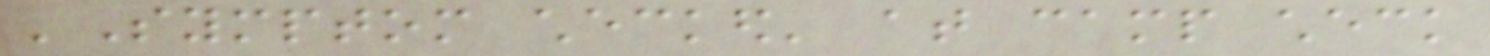'Symptom checked' at camp check
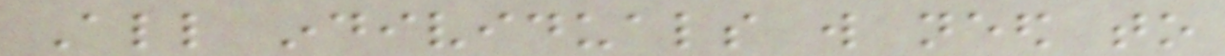All individuals will need to
